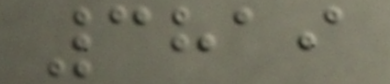3819
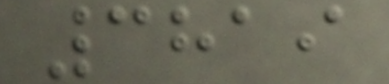3819
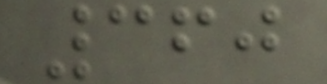360
